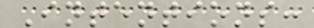Intentions:
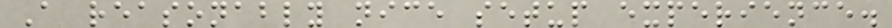A reasonably nice setup experience.
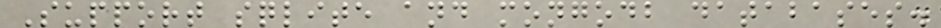Support sqlite and mongodb databases.
